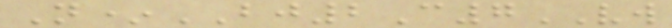N*BJ2C7VW
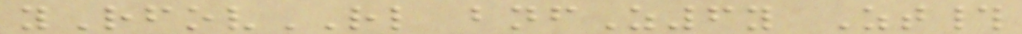yRfovRL bnfZ6y Zt#
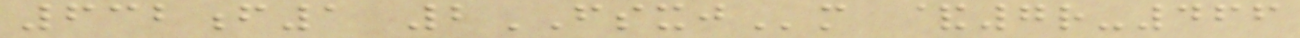632f1 2FSXJm &7r-466
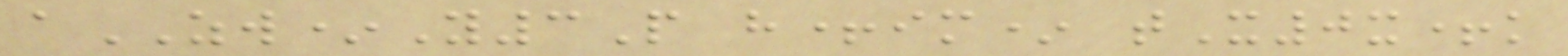aZW*Y3P h+im* tX0x+k
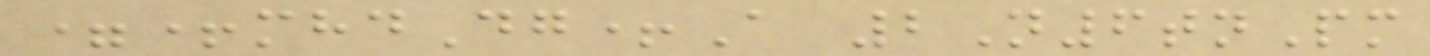=+mhdDg+A 2N6tnPm
